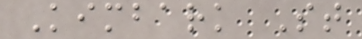Kimbark St
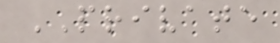PRIVATE
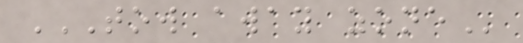TOW AWAY ZONE
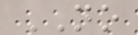NO
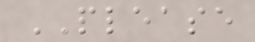PLEASE
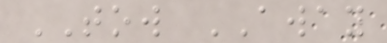TOW AWAY
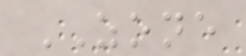ZONE
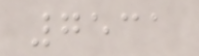7531
